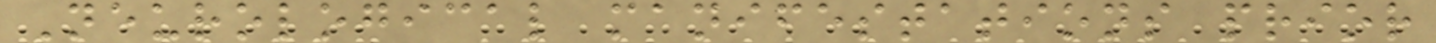Neurological manifestations prior
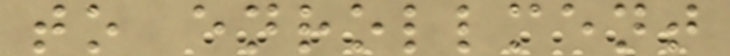to enrollment
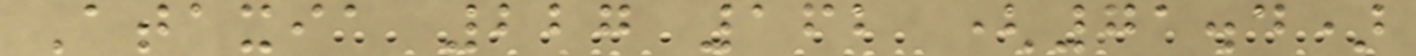Ataxia 227 162 (71.4)
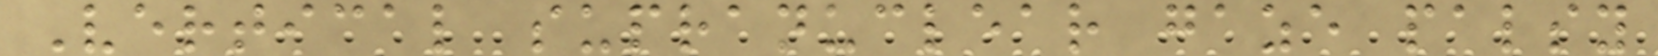Vertical supranuclear gaze palsy
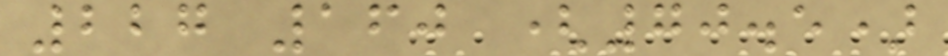227 160 (70.5)
